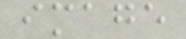image
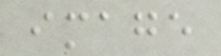image
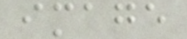image
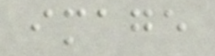image
